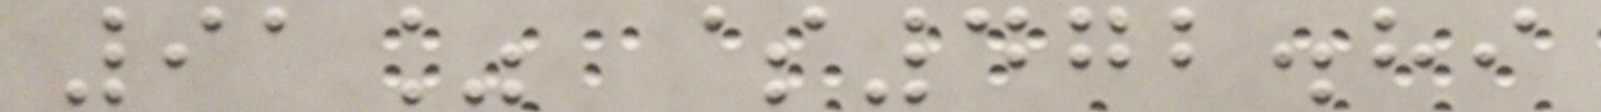91% $472.89
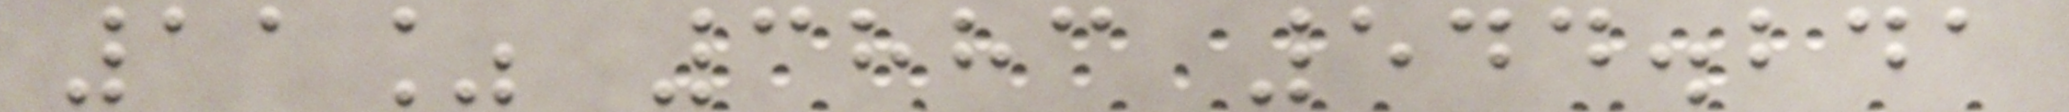11% 3883 544.241
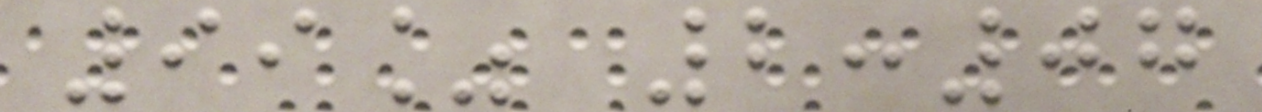99% 2:07
